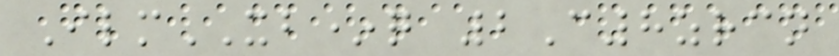IlmXB*q 2C8zrcn
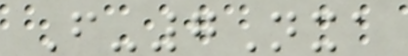F-7Nxa
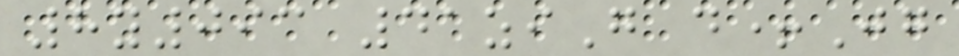8y093 41ziG d+Jg
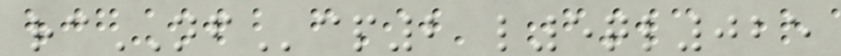rcNFcp2 l5ql025
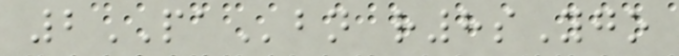2PAbn r8sYgo
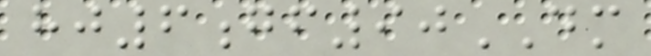hj6gf90DM
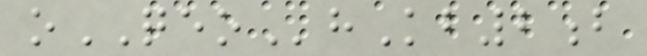oQEOhKb2b
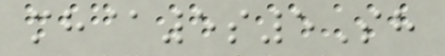mh@5s5Sh
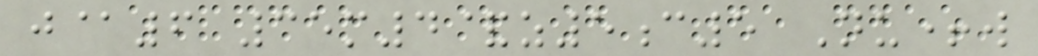j@6 35m4&z5c5 Nu+w
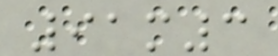91m3
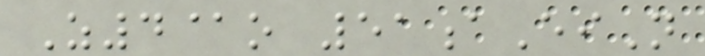Z4@o 51aEiN
